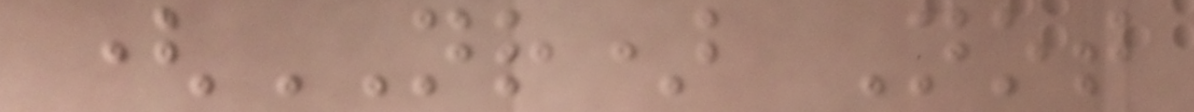(NR) Not
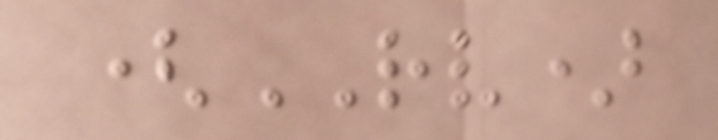(RV)
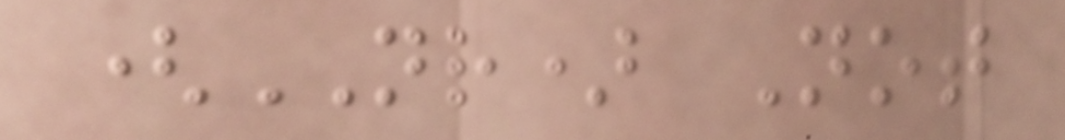(NR) Not
